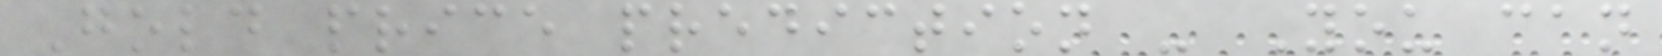Gold price prediction - You can
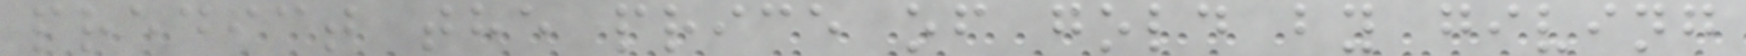predict the price of gold by giving
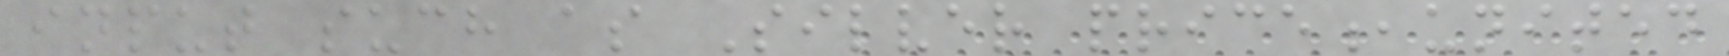input such as Silver price,united
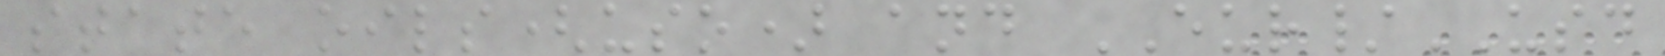state oils(uso) and EUR/USD
